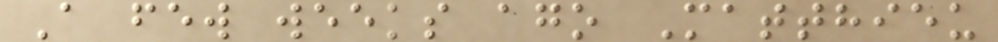A few weeks ago Matthieu
